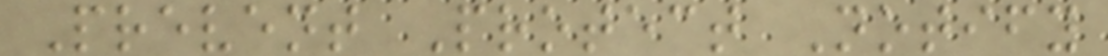Prevent Protect Notify
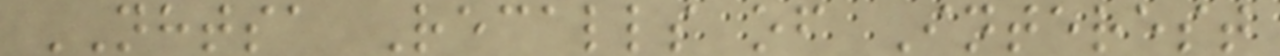NHTSA Recalls of Interest
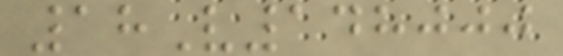18V148000
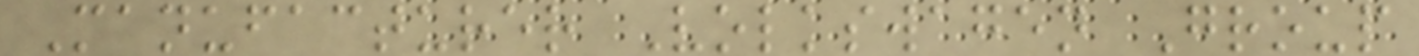Manufacturer Volkswagen Group
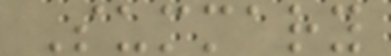Summary
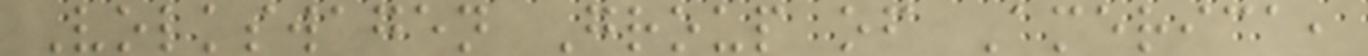Volkswagen Group of America,
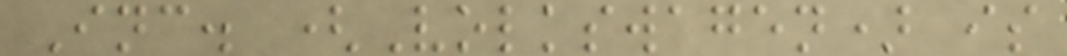Inc. (Volkswagen) is
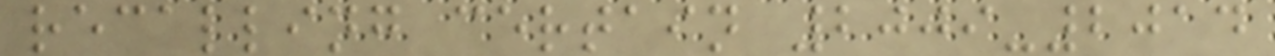recalling certain 2009-2014
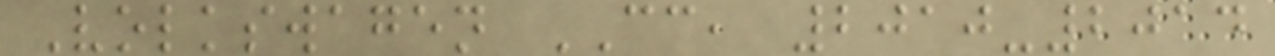Volkswagen CC, 2010-2014
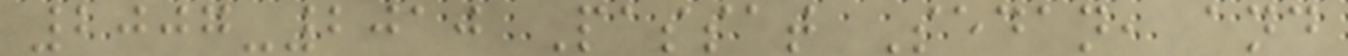2007-2010 Passat Sedan, and
